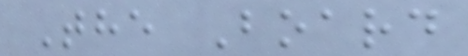The Board
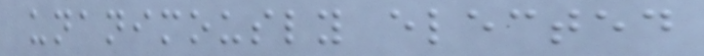unanimously elected
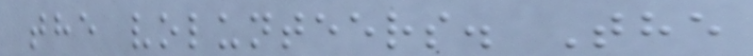the volunteers. The
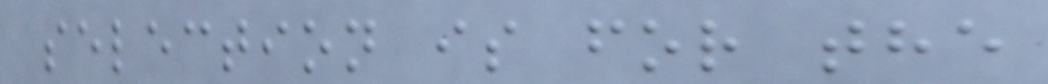selection is for the
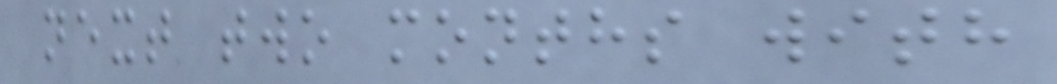next two months with
